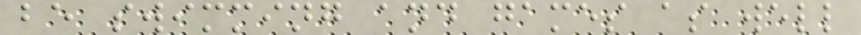be swimming and games as well
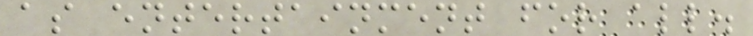as entertainment for all.
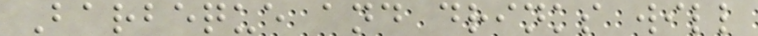Barbeque and drinks will
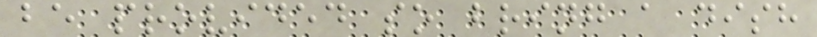be provided so bring a dish
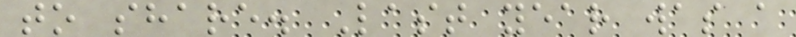to share. Last year was a
